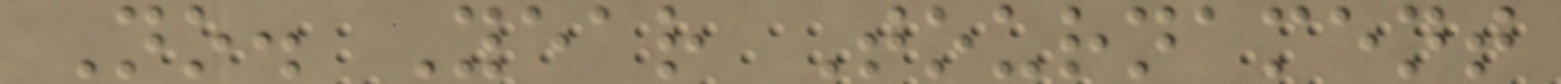No. Year Tournament
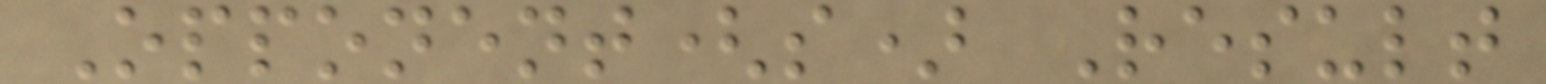Opponent(s) Result
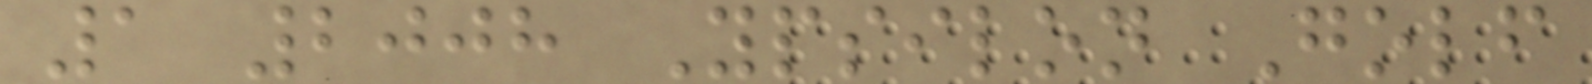1 2008 Ypsilon Golf
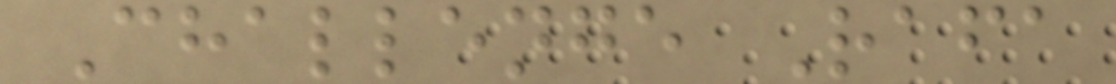Challenge Rafa
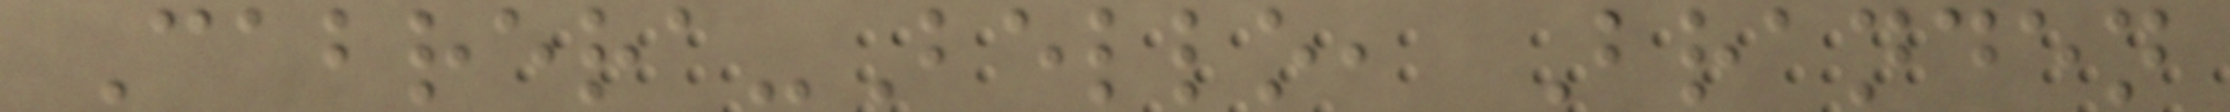Cabrera-Bello, Branden
